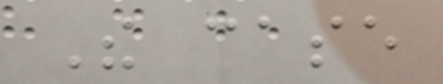The case
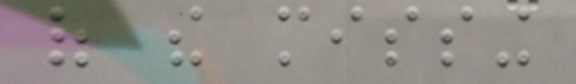of the missing
